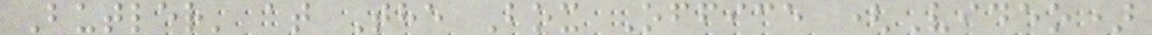Butler' at The Box Office (Video)
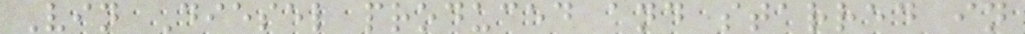Vin Diesel produced and starred in
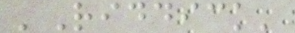'Riddick'
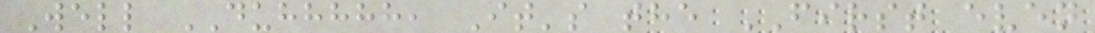Well DUHHHHH, It's the FIRST even
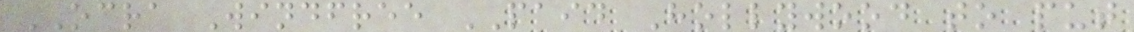OCRA Windfree PAID Hollywood to put
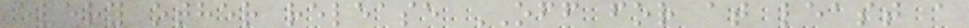every other release OFF for at least a
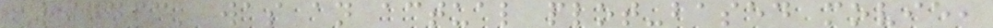Riddick was an actual plot-based movie,
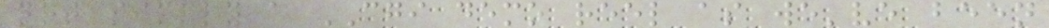not simply a CGI demo reel as we've been
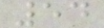54
